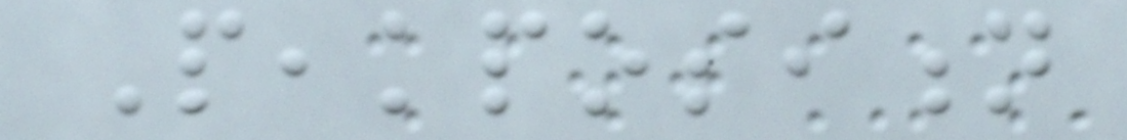Peakposition
